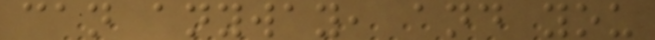can anyway, and you
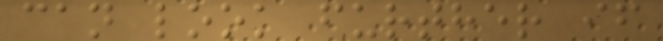can look further if
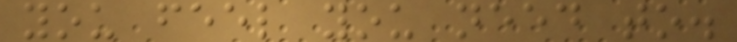you feel you need to.
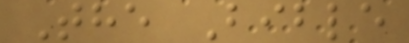The Bible
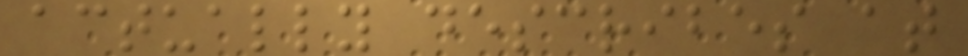actually describes at
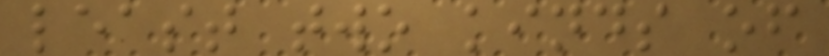least two kinds of
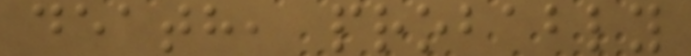death, probably
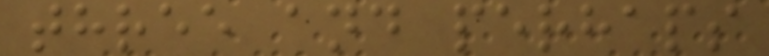three and perhaps
